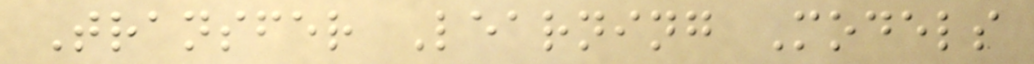Transfer Learning Models
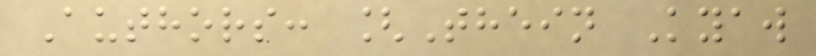Authors: [Thein Kyaw
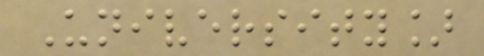University]
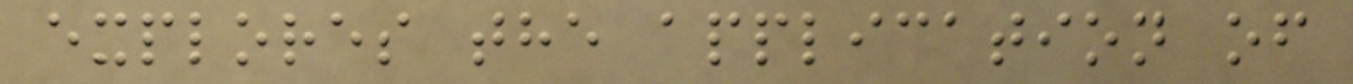explores the application of
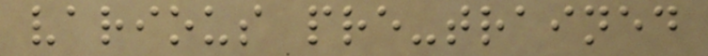various pre-trained
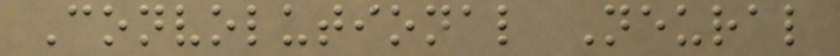Convolutional Neural
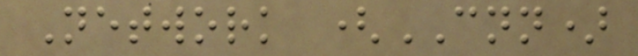Network (CNN)
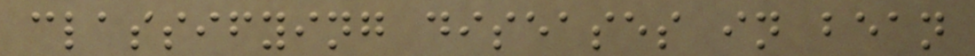classifying diseases in bean
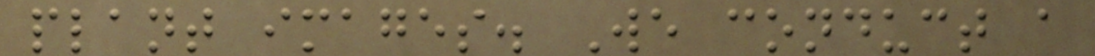plant images. We conduct a
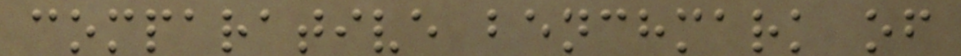comparative benchmark of
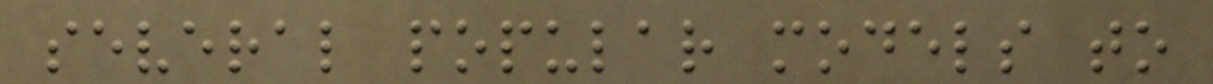several popular models to
